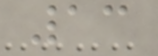13
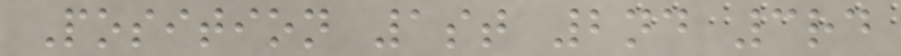Position 1st 2nd 3rd
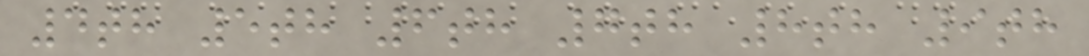4th 5th 6th 7th 8th 9th
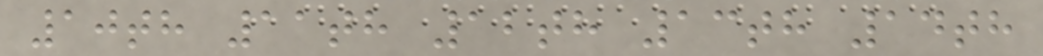10th 11th 12th 13th 14th
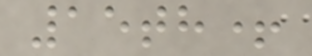15th+
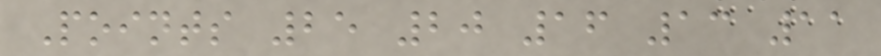Points 25 20 16 13 11
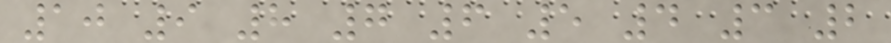10 9 8 7 6 5 4 3 2
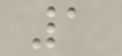1
